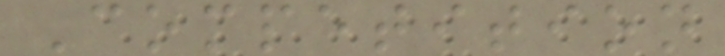Competition
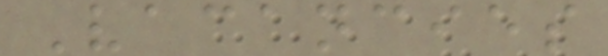Vacancies
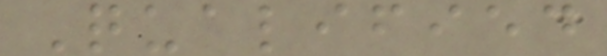Qualified
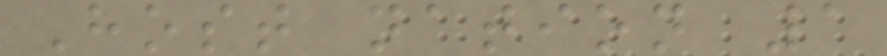Host nation 1
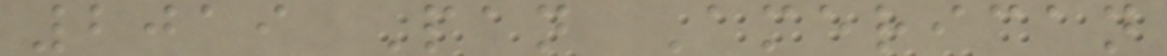2019 Pan American
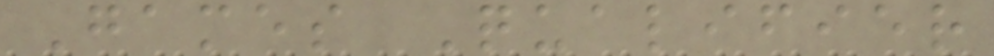Games Qualifier
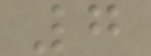7
